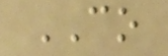CO
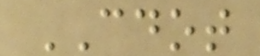CDOT
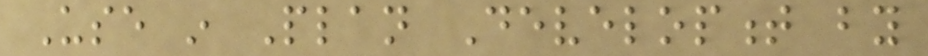Use in Plan Development by
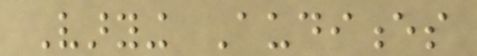Varying Audiences
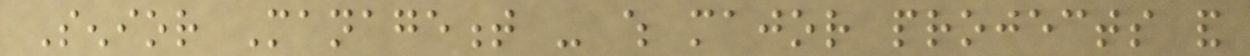Senior Management - which major projects and
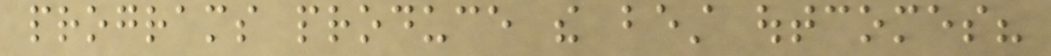programs produce the best outcomes?
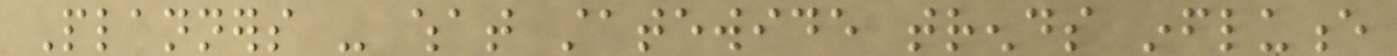Planners - what statewide trends influence
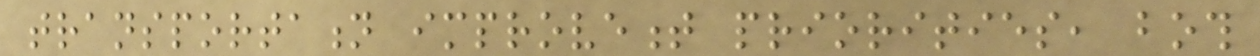transportation improvement priorities, both
